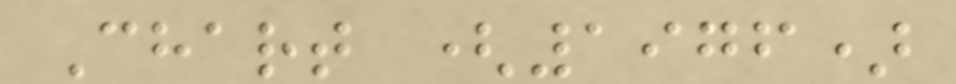Chart (1976)
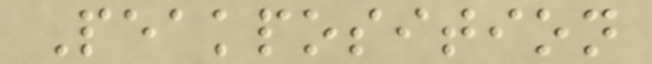Peakposition
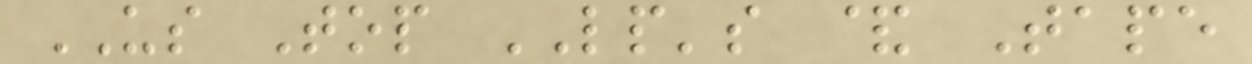US Top LP's & Tape
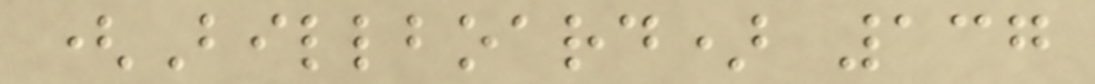(Billboard) 137
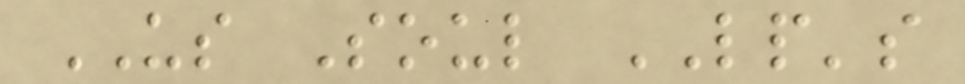US Soul LP's
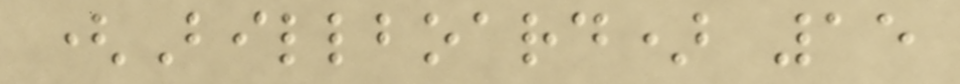(Billboard) 15
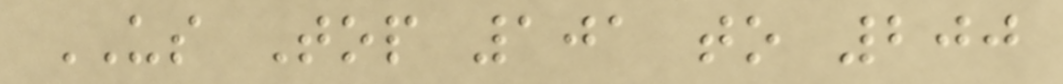US Top 101 to 200
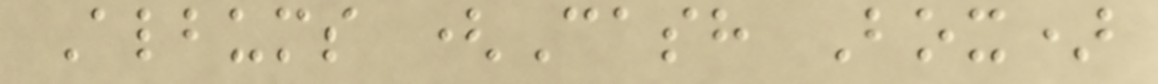Albums (Cash Box)
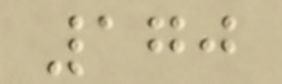170
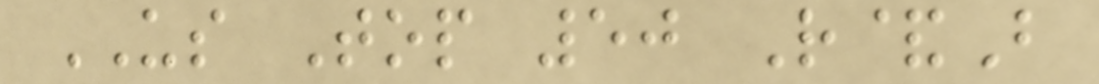US Top 50 R&B
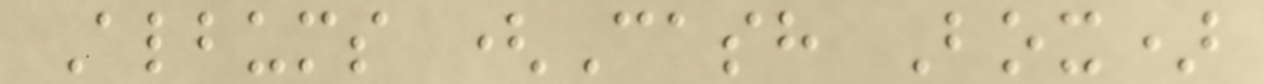Albums (Cash Box)
